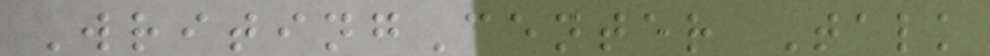WritingCenter Talk
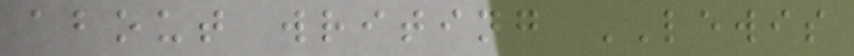about writing LEWIS
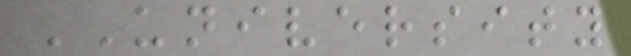UNIVERSITY
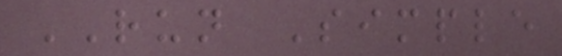RUN Simple
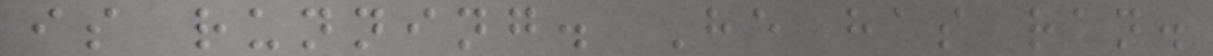is running. He has ran.
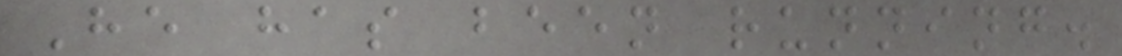He has been running.
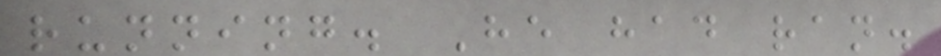running. He had ran.
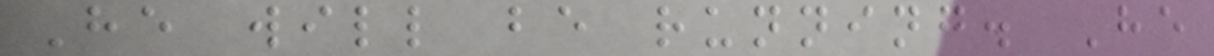He will be running. He
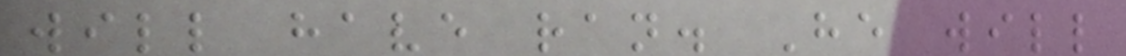will have ran. He will
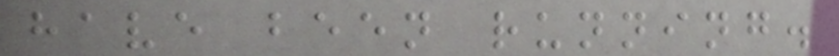have been running.
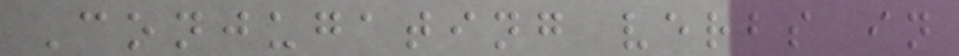Conjugating verbs in
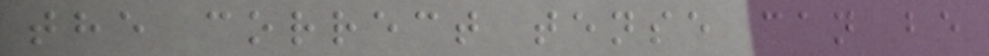the correct tense can be
